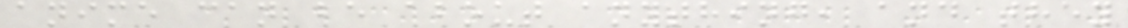anime can be about anything, and they
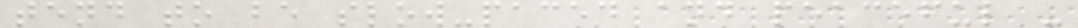tend to be slow-paced and peaceful -
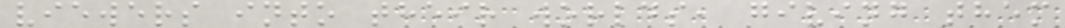viewers into their worlds, giving them
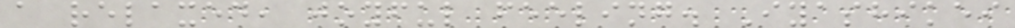a relaxed, joyful feeling. Iyashikei
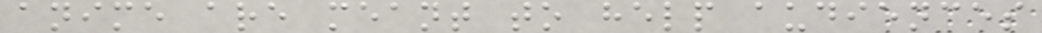anime are meant to help audiences
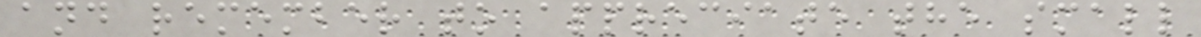and remember to appreciate the small
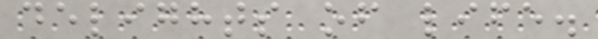delights of life.
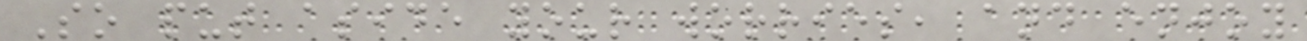So put aside your worries, and enjoy
